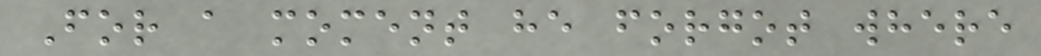For a moment he forgot where
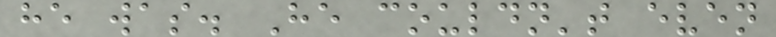he was. He couldn't even
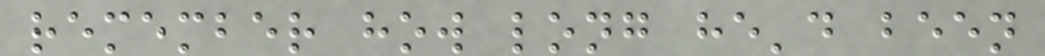remember how long he'd been
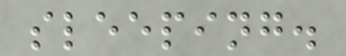sleeping.
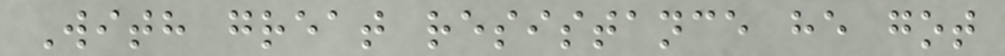With great resistance he got
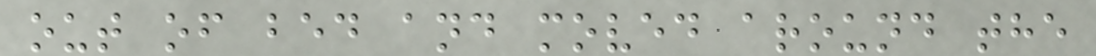out of bed and moved around the
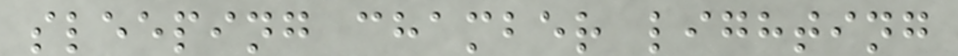sleeping chamber lighting
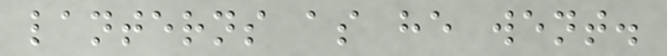lanterns as he went.
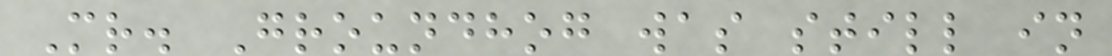Mr. Groundhog was still in
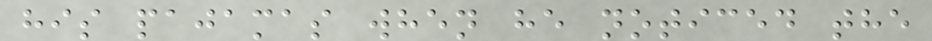his pajamas when he noticed the
